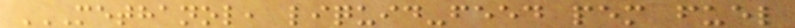METHANOL, LIQUID-FEED PEM FUEL
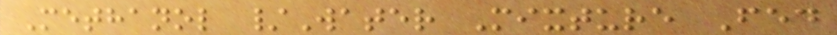Methanol /Water Mixture Fed
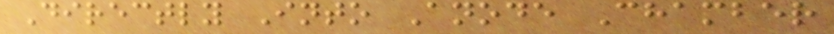Directly Into Anode Chamber
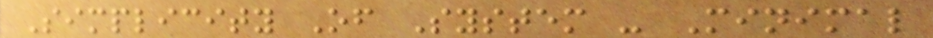Simplicity Of System - Minimal
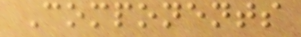Components
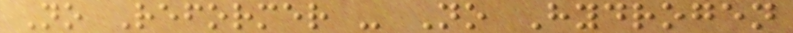No Reformer - No Hydrogen
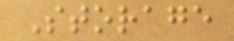Storage
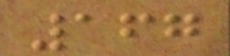167
